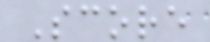Score
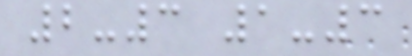2-3 1-3
